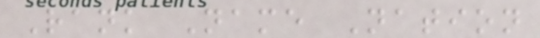Rank Name Nation
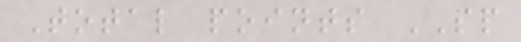Total points SP
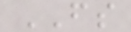FS
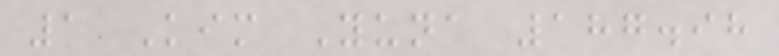1 Kim Yuna 187.98
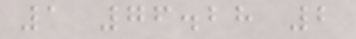1 76.28 2
